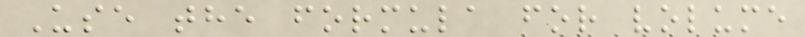Use the formula for volume
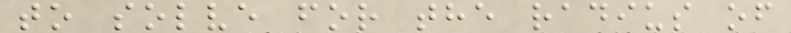to solve for the radius of
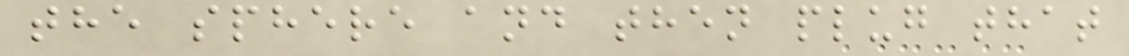the sphere and then plug that
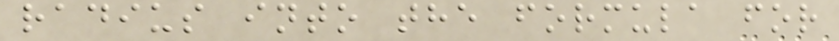radius into the formula for
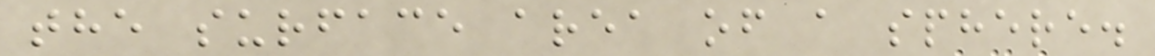the surface area of a sphere.
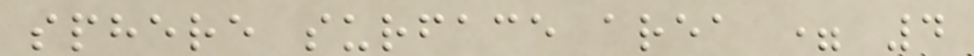sphere surface area = 4
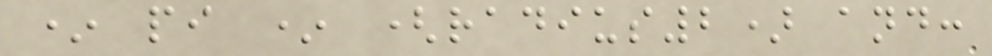* pi * (radius2) and:
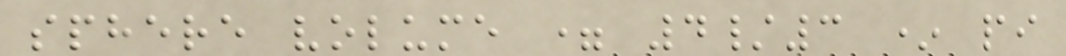sphere volume = 4/3 * pi
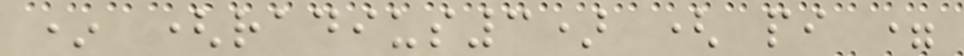* (radius3) ( pi =
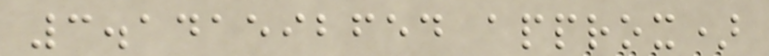3.141592654 approx)
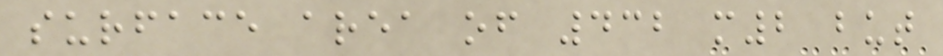surface area of 432 m2 but
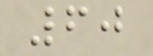60
